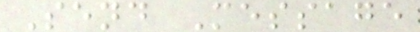Send Message
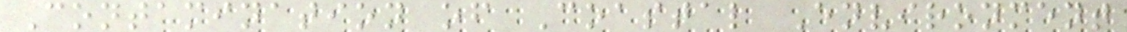Contamination of Coastal Environment
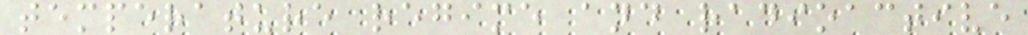temperature regime and radioactive
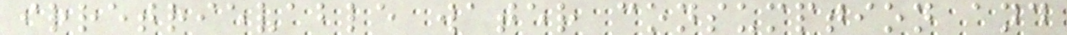irretrievable water consumption and
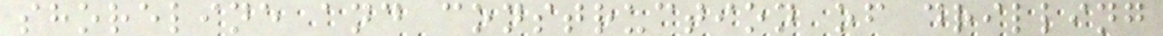shoreline and construction of drilling
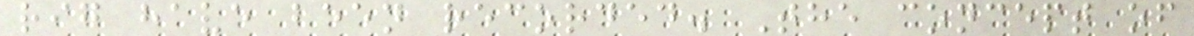rig have been recorded. The concept of
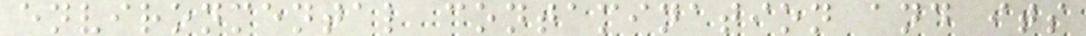environmental contamination and its
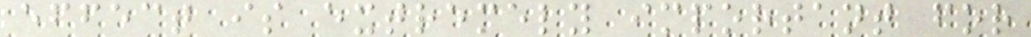effect is extremely important for
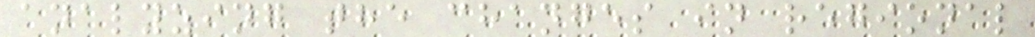analyzing the changes in regional
